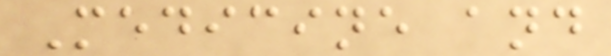Medicine and
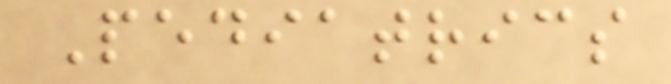Pediatrics
